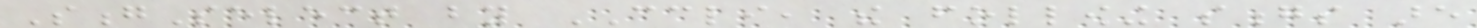SongSelect by CCLI, the following songs are
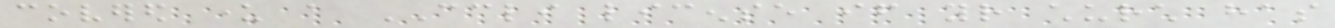covered under a CCLI license if your church has
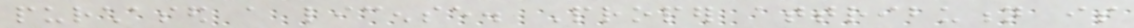purchased a license. Proper attribution is
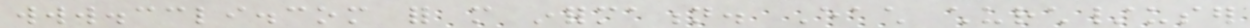www.ccli.com for more information. Each church/user
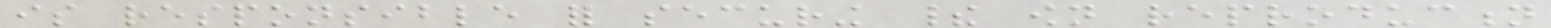is responsible for securing their own reproduction
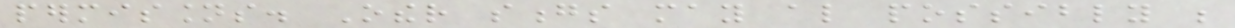permissions. Other songs may also possibly be
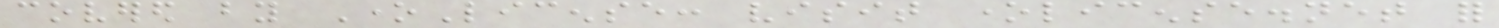covered by OneLicense: visit onelicense.net for
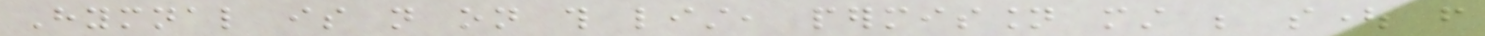Hymnal is not on this list, permission must be sought from
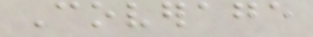Coverage
